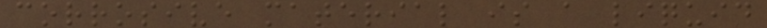corrosive material is a liquid
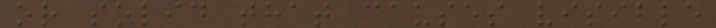or solid that causes visible
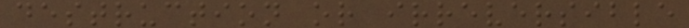destruction or irreversible
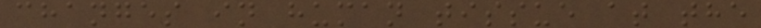changes in human tissue at the
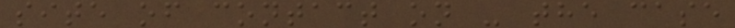site of contact on - the case
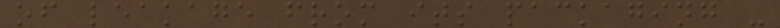of leakage from its packaging -
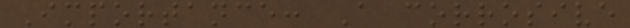Importance: A corrosive
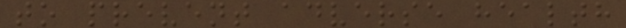to prevent adverse health
